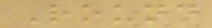Round
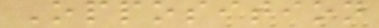Opposition
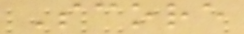Score
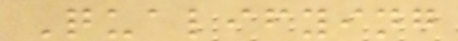Qualifying
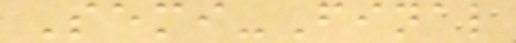Semi-Final
